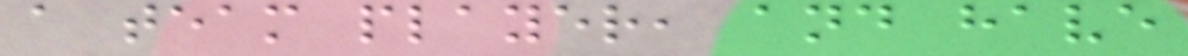a team player, and have
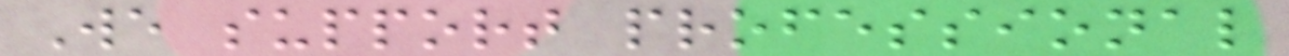We support professional
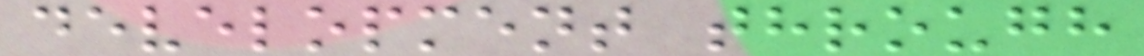development through
